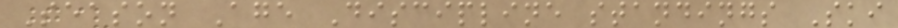Season Age Discipline standings Ski
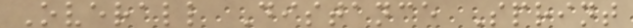Overall Distance Sprint
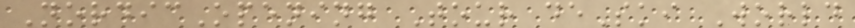NordicOpening Tour deSki World
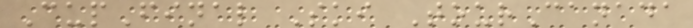CupFinal Ski TourCanada
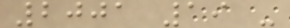2001 19 -
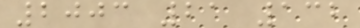2003 21 132
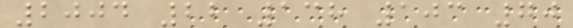2004 22 138 103 70
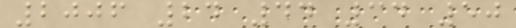2006 24 44 34 50
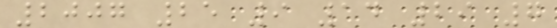2007 25 9 14 29 7
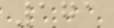171
